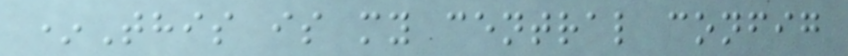*This is my central config
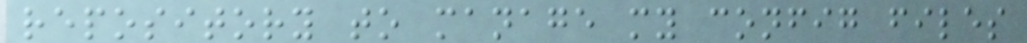repository to manage my config files
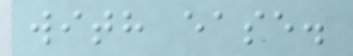with ease.
